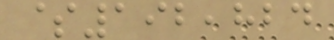$192,824
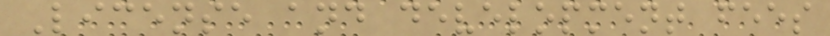License and development fees
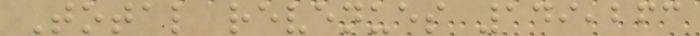Total revenues 149,263
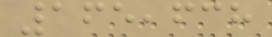165,638
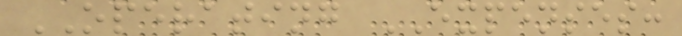OPERATING EXPENSES:
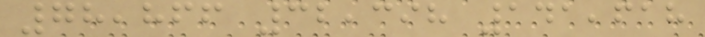78,866 32,398 141,618
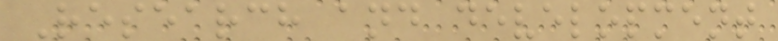Research and development
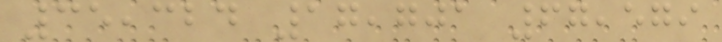35,324 17,701 67,579
